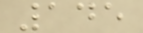145
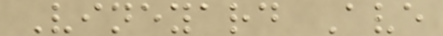Vineyard Ave
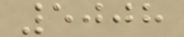5008
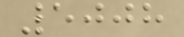5008
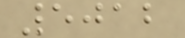5012
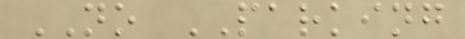NO PARKING
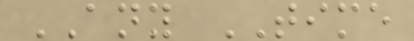ANY TIME
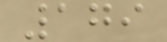179
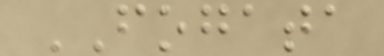FOGATA
